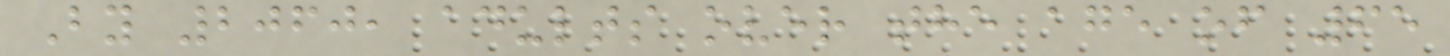By 2060, adults over the age of 65
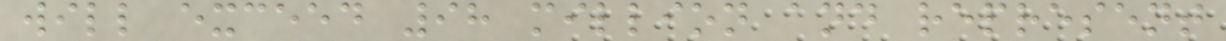will exceed 98 million and represent
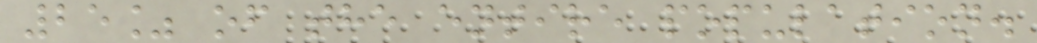25% of the entire population.
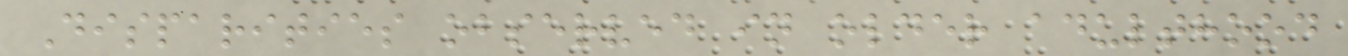Disparities observed in older adulthood
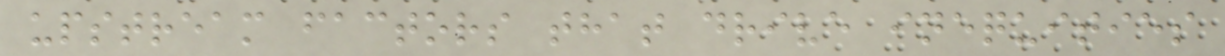upstream factors that drive inequities
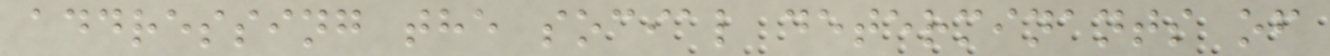addressing the social determinants of
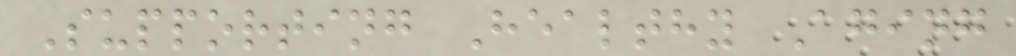Supporting Healthy Aging
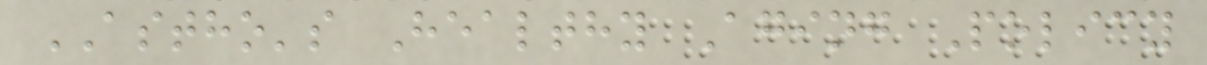ASTHO's Healthy Aging Policy
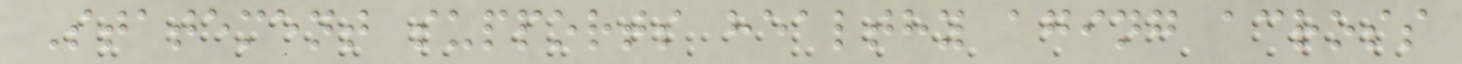Statement supports healthy aging across
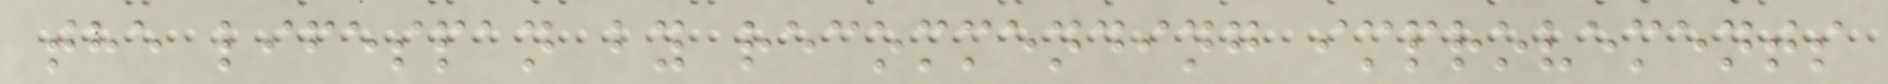the lifespan by recommending improvements
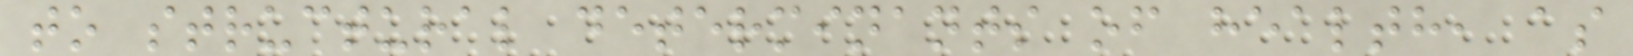to structural determinants of health, as
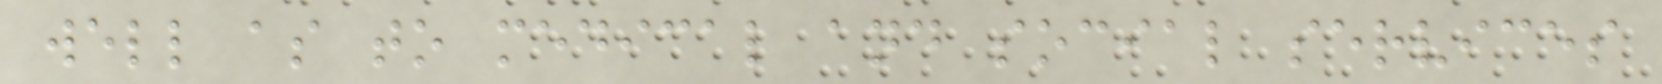well as to medical and social services
